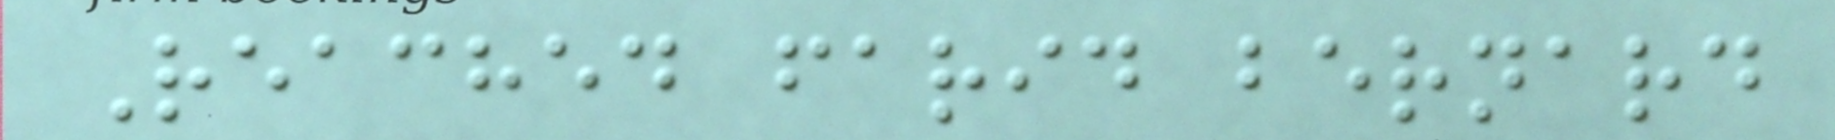Reached farid bernard
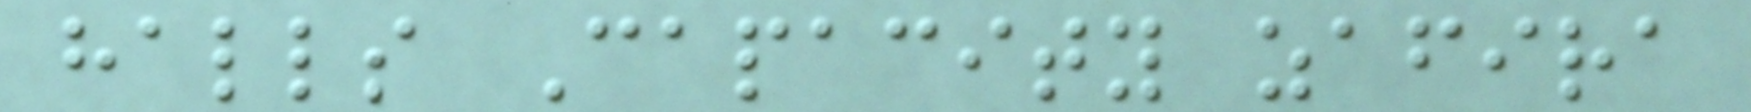halls Capacity zafira
